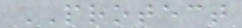PROTECT
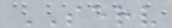SERV
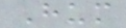Hum
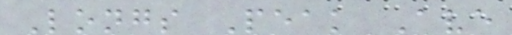Longs Peak Ave
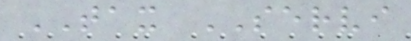TAX SERVI
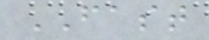FAST
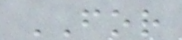FOR
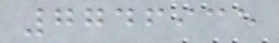7746935
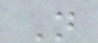N
